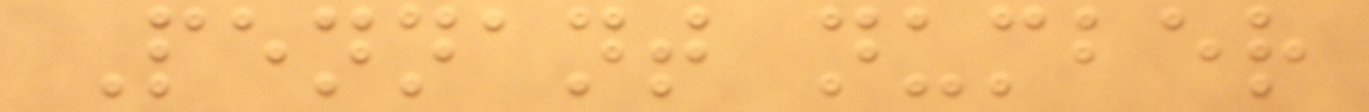Pennant number
